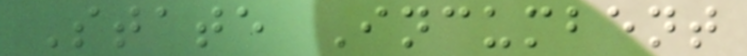State Incumbent
